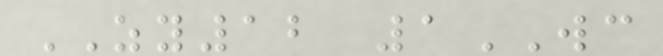ZY12 1WC
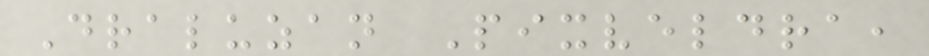Draluzan Pixveldra,
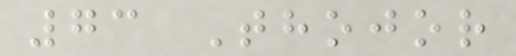73 Thojor
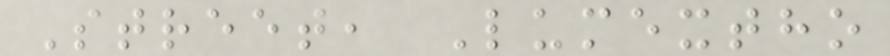Street, Lumextho
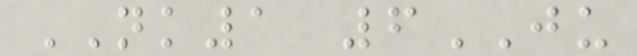NK1 6JU
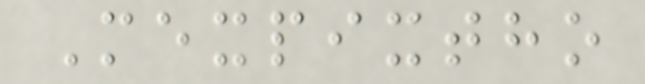Mexpixtho
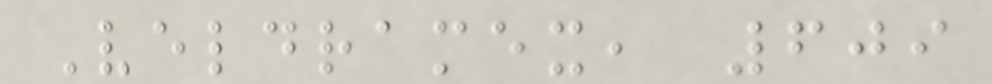Veldramex, 609
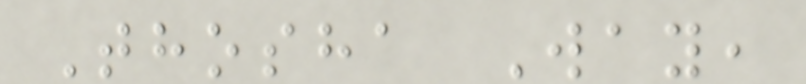Thosha Way,
